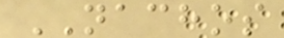NACHOS
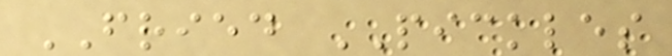FRIED PICKLES
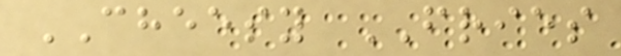CHEESY FRIES
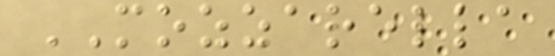MOZZARELLA
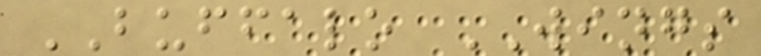BUFFALO WINGS
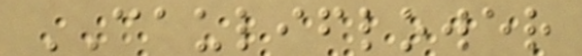CAULIFLOWER
